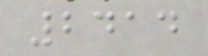2414
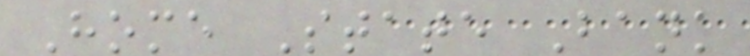Home State Bank
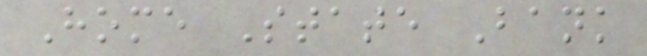Home State Bank
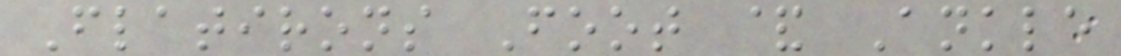Flatirons Foot & Ankle
